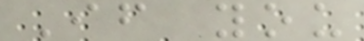If you
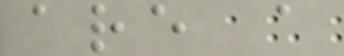are a
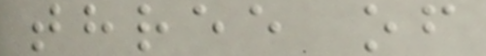three of
